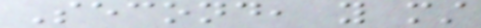Second, you must
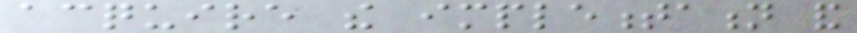acquire the implementation and
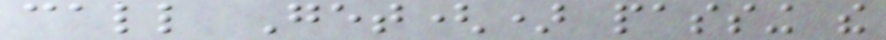call Get() passing the
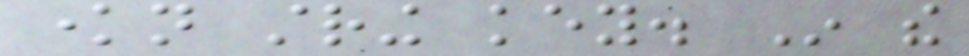known string key. In the
